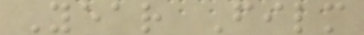Year Film
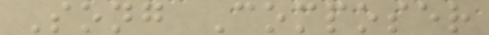Song Composer
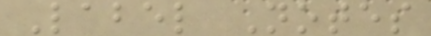Label Notes
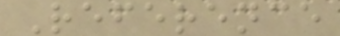Reference
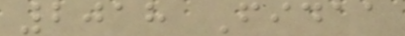2018 Fidaa
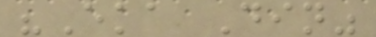"Eka Din"
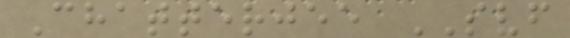Chatterjee SVF
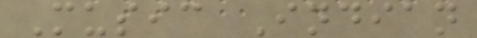Music Indian
